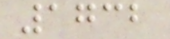1732
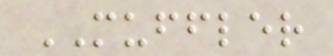MUFFLER
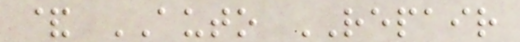& AUTO REPAIR
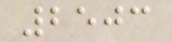2503
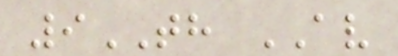9TH AV
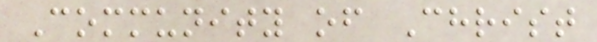Community of Christ
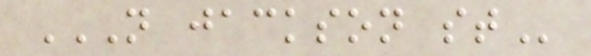N JACKSON ST
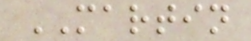MARTIN
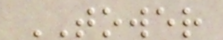TOWER
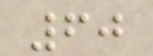60
